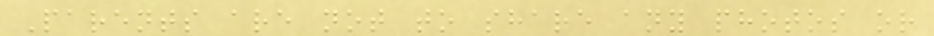Parents are not to share any photos or
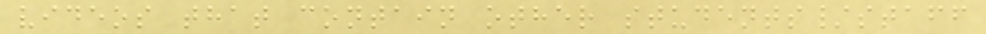videos that contain other students/staff
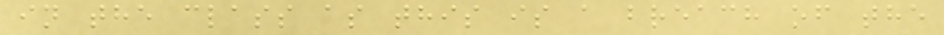in the class as this is a breach of the
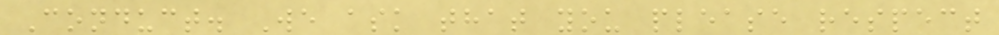Conduct. We ask that you please respect
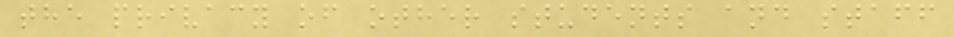the privacy of other students and staff
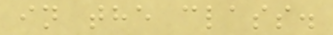in the class.
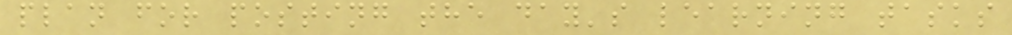plan for posting the day's learning tasks
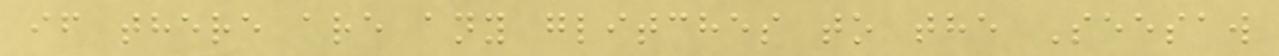if there are any glitches to the Seesaw
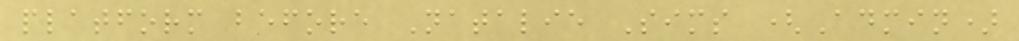platform before Natalie Sims (Admin)
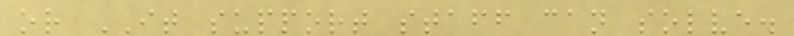or IT support staff can solve.
